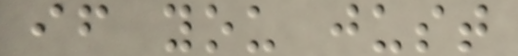if you just
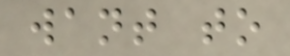want to
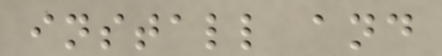install and
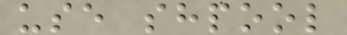use shpool
